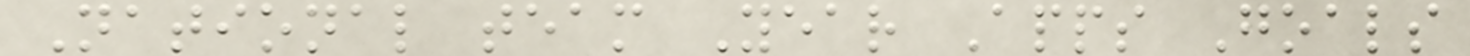National team Year Apps Goals
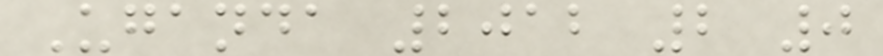Uganda 2012 2 0
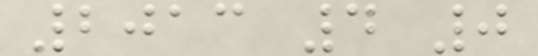2013 4 0
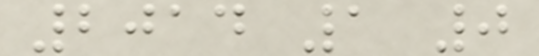2014 1 0
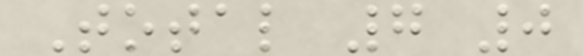Total 7 0
